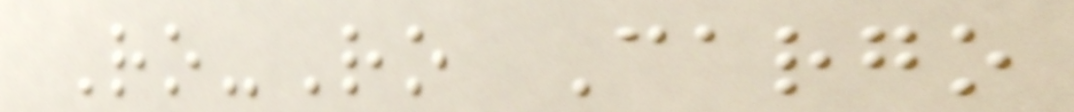Ro-Ro Cargo
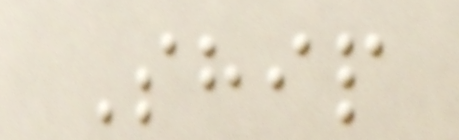Ship
